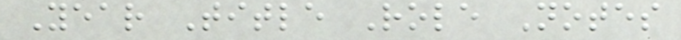Year Title Role Notes
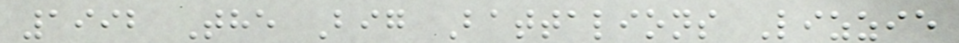1992 The Big Battalions Lizzie
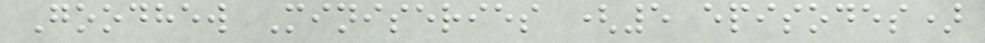Goodhew Miniseries (5 episodes)
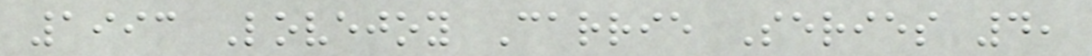1993 Lovejoy Carrie Series 4,
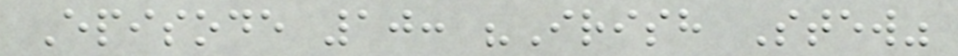Episode 10: "Irish Stew"
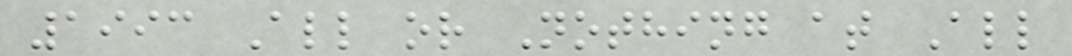1993 All or Nothing at All
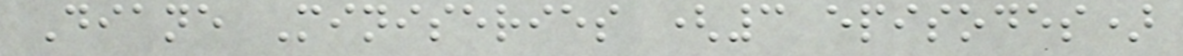Diane Miniseries (3 episodes)
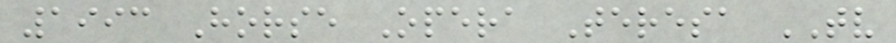1993 Horse Opera Teresa TV
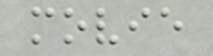movie
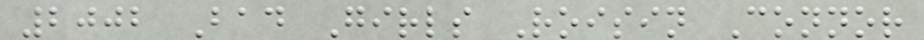2002 Bad Girls Roisin Connor
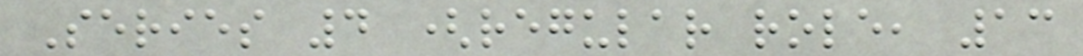Series 4 (regular role, 13
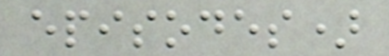episodes)
